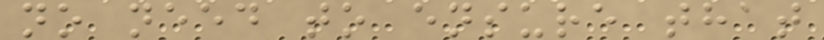no need to ensure that
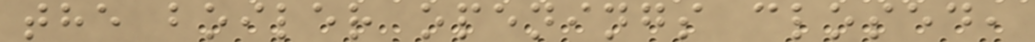the boiler openings closed,
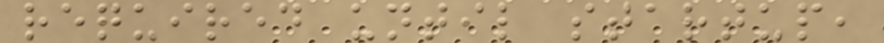required until startup,
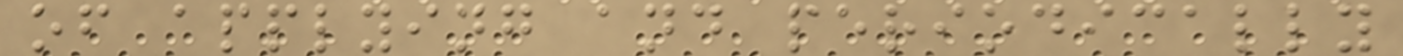of applying and periodically
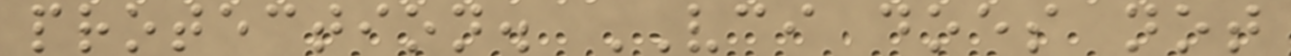protection. VCI does not
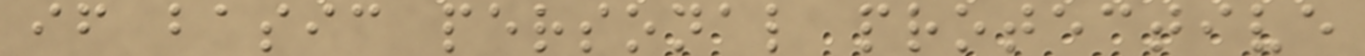if basic personal protective
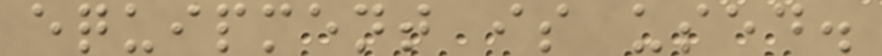equipment is used.
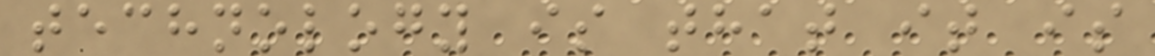technology is that it is
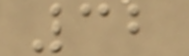32
